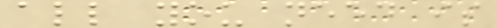all you need is
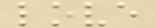love
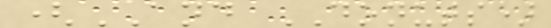(AND DONUTS)
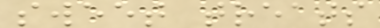sweet treats
